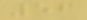56
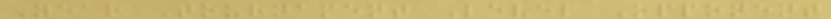Year Tournament Level Opponent
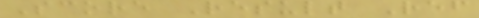Score Result Ref
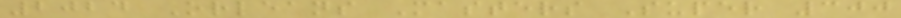2024 Orleans Masters Super 300
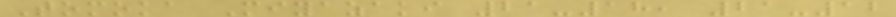Tomoka Miyazaki 21-18, 21-12
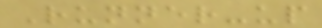Runner-up
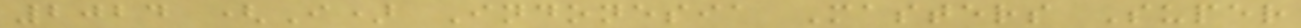2024 (I) Indonesia Masters Super
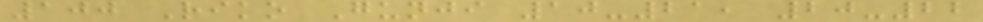100 Riko Gunji 10-21, 20-22
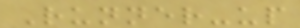Runner-up
